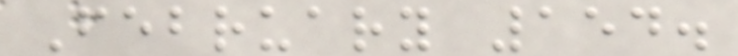February 154.
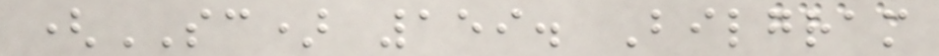(SC) 159. Bilgram
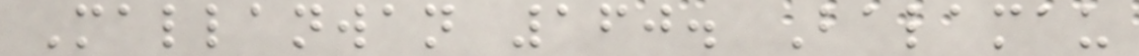Mallanwan 160. Balamau
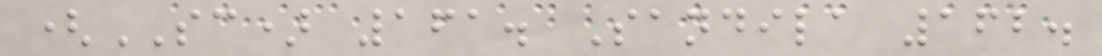(SC) 161. Sandila 162.
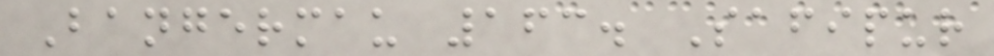Bangermau 163. Safipur
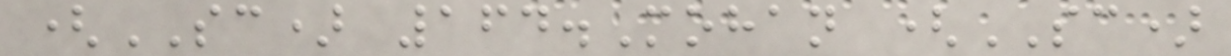(SC) 164.Mohan (SC)
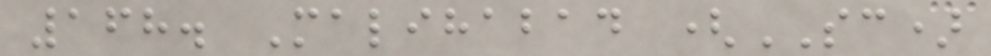168. Malihabad (SC)
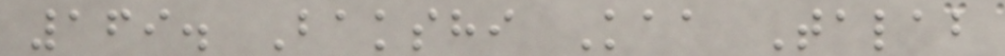169. Bakshi Kaa Talab
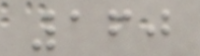160
